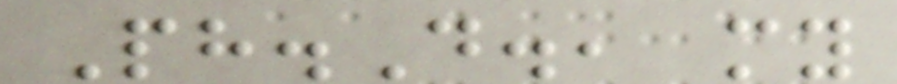Ph.D., my
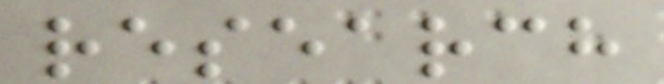research
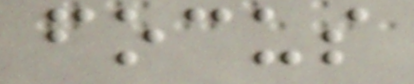focus
